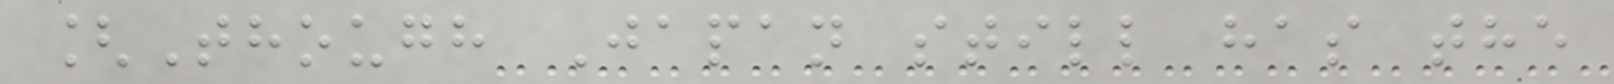[Though Japan still has the
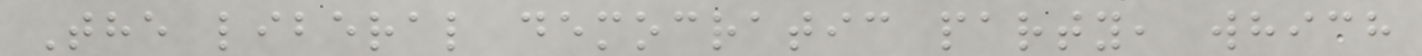The liberal democratic party, which
